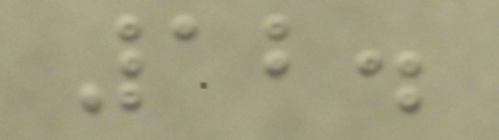12.
